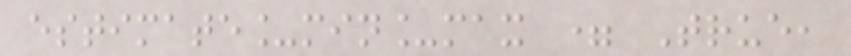estimate_min_max = True,
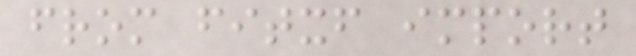from fitxf import
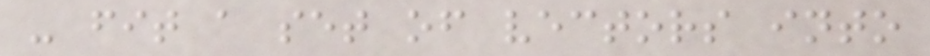- fit a set of vectors into
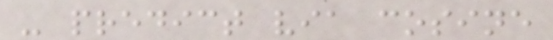- predict via cosine
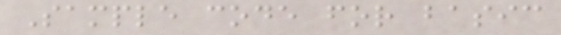Sample code for basic
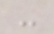-
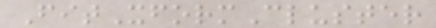FitXformCluster
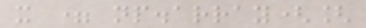x = np.array([
